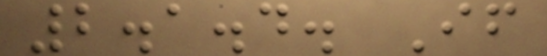2.1.4. If
